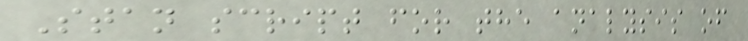Stan script for the analysis of
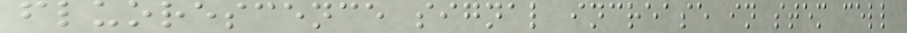fluorescence signal increase in stem cell
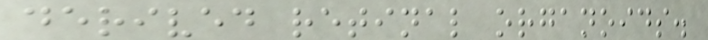derived retinal organoids.
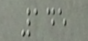145
